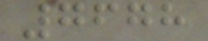7678
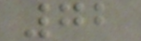72
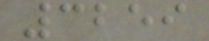3259
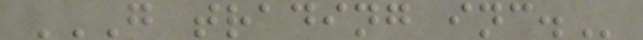G TRADING INC.
